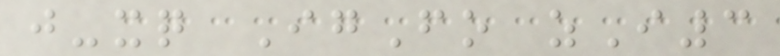j-xq IgFo zI3
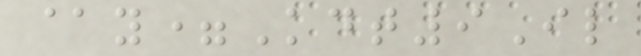@y=Kdt9Il
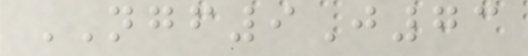NGF9J73
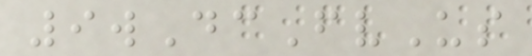9wDcFvUs
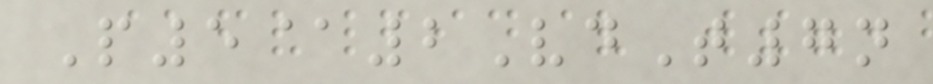P5@2VdT7n
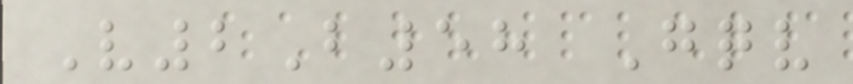V2B58 Gqv
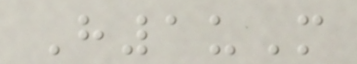H1uM
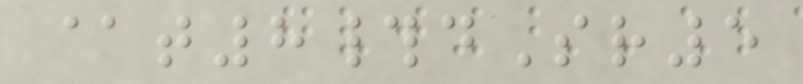@t8#dSr5
